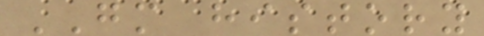GM history
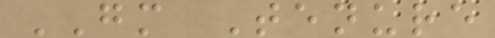GM Tenure
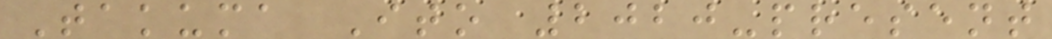Takuma Ito 2020-present
